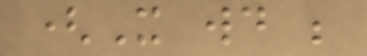(It would be
